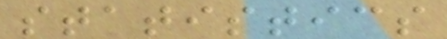statistics
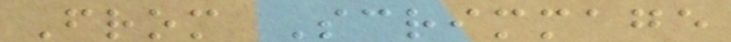From Scrimmage
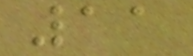11
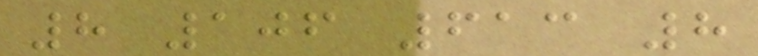8 106 613 8
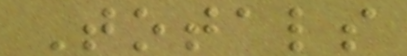Totals
